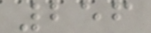256
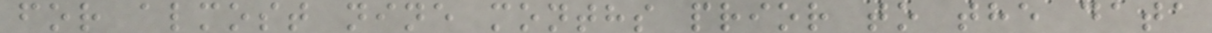for almost nine months prior to the data
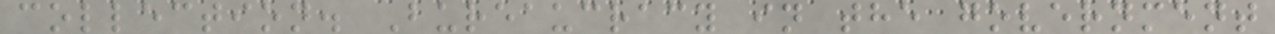collection. Bureaucracy in the government
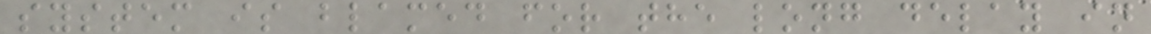system is blamed for the long delay in
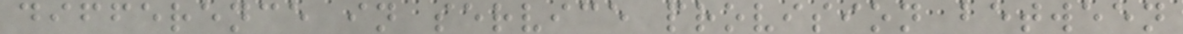difference in service provision between
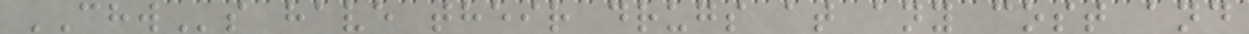CHWs have their drugs at any cost and
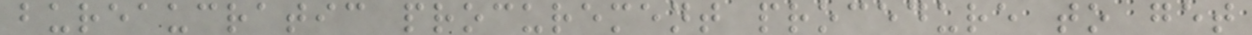bureaucratic procurement procedure to get
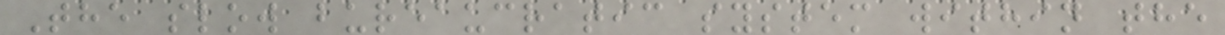The slow bureaucratic system within the
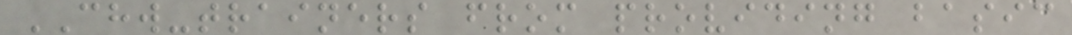CHW-trainers from providing basic
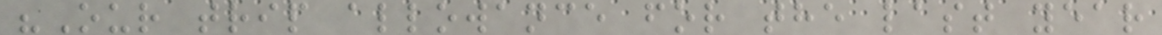"Our trip allowance for the last year
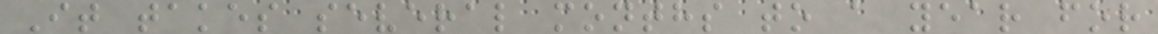It takes several months to a year for
